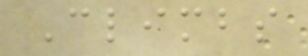Climbs
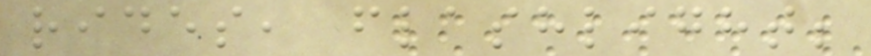rides, flashlight;
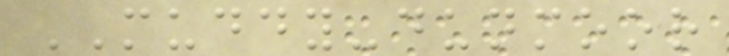MUDDY-dunmoor
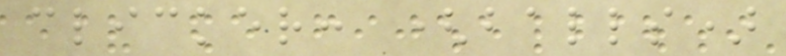clicker: (balls)
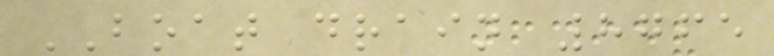BOAT drain 8765
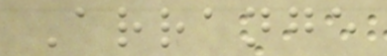Arrange
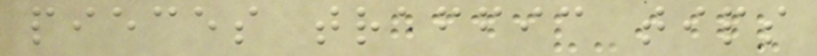pieces traffic tips
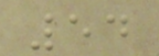54
